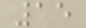15
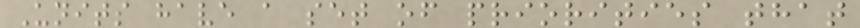Units have a set of priorities that
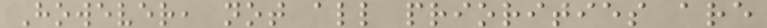However, not all priorities are
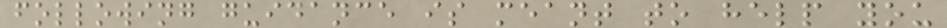following guidance is meant to help you
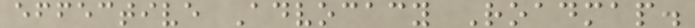effective Advocacy Roadmap.
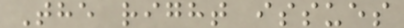The right issues
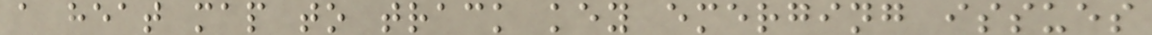a heat map to track key emerging issues
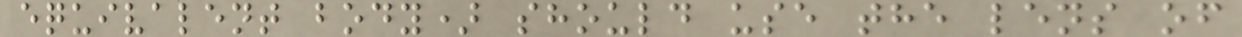equivalent body) should use the lens of
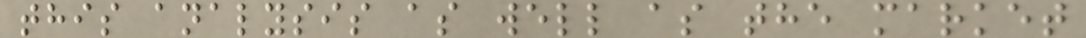this analysis as well as the market
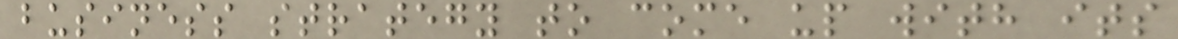business strategy to come up with its
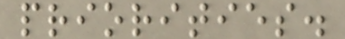priorities.
